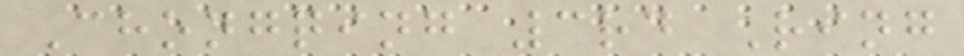Chongqing 3rd Ring
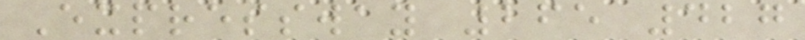Expressway 265 427
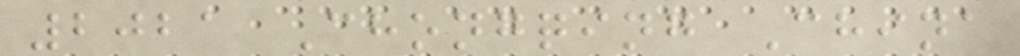2021 Chongqing China
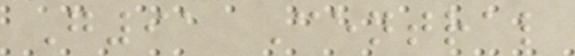G91 Central
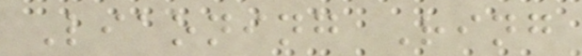Liaoning Ring
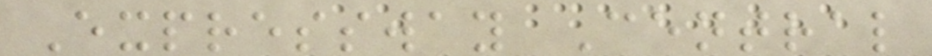Expressway Central
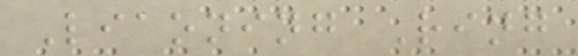Liaoning Ring
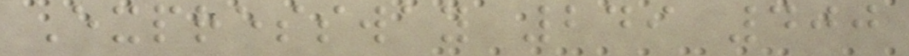Expressway 249 400
